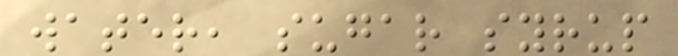water, sugar syrup
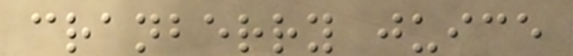cranberry juice
